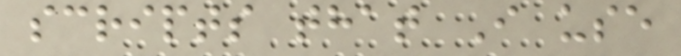scripts that I use
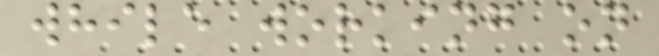while working on
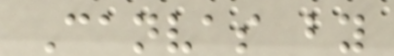Canvas by
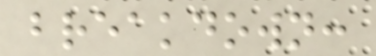breakdown:
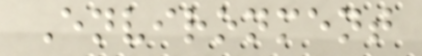Environment
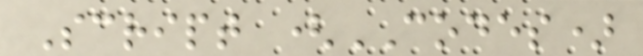Script (CODES)
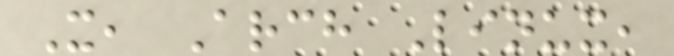X, Arch Linux,
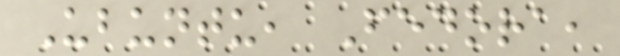Ubuntu, Fedora,
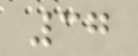37
